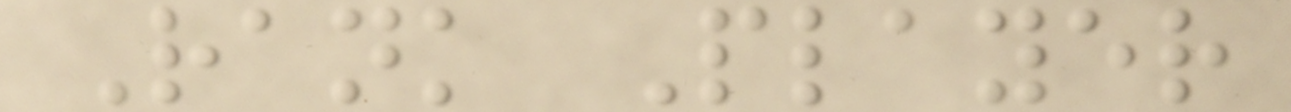Rank Player
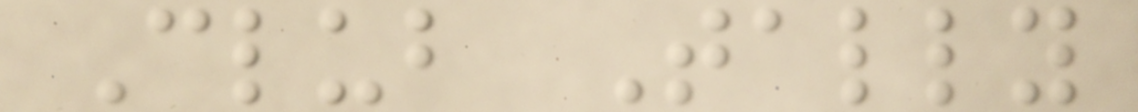Club Tally
